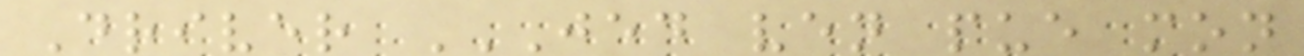Driver JED VEN PUE MON
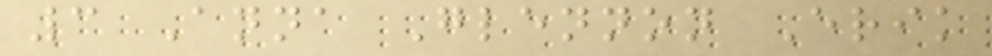3 Anna Glennon Erik
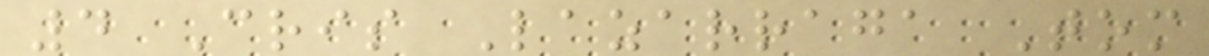4 Cris Lazarraga Tom
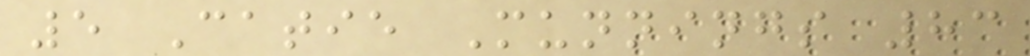5 Catie Munnings 83
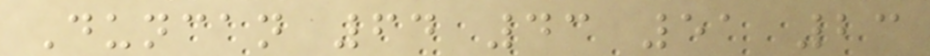Duncan 64 43 51 23
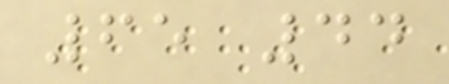65 44
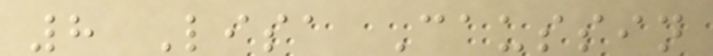8 Lisa Caussin
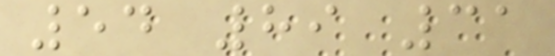54 89 31
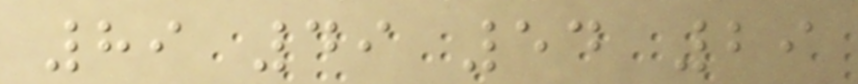89 49 54 29
